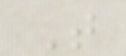T
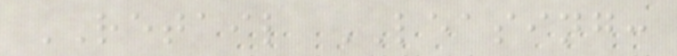RETAIL LEASING:
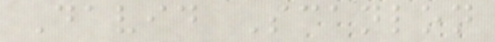David Scanlon
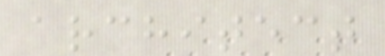architect
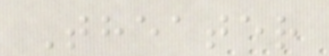Theater
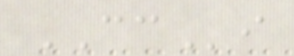CCi
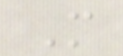M
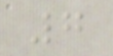7
